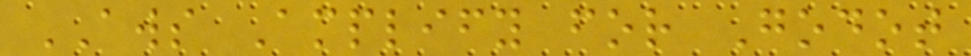AWS Amplify for Godot
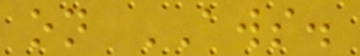on AWS.
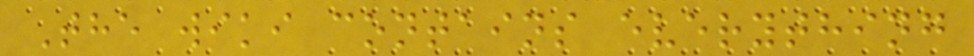The wiki contains everything
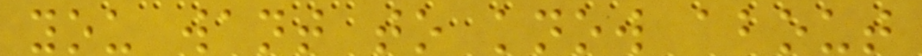you want to know about
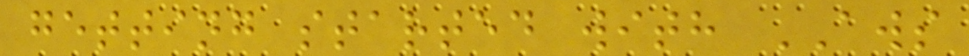getting started with AWS
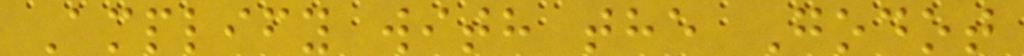Amplify with the Godot
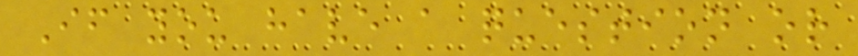If you have a question or
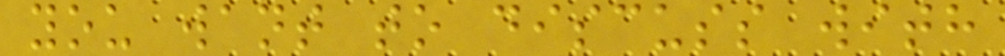you want to discuss with
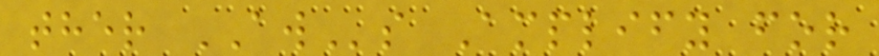ther AWs Amplify for
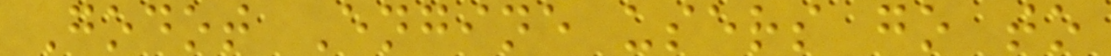Godot Engine users go to
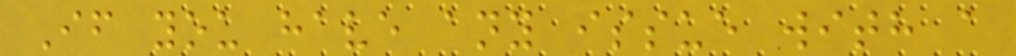If you have any issue with a
